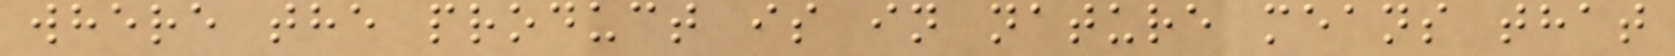where the product is in nature means that
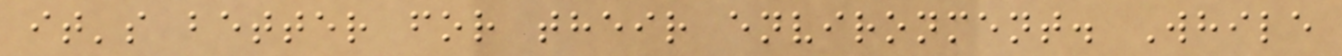it's better for their environment. While
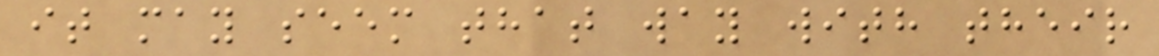it may seem that way with their
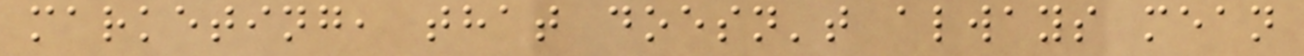marketing, that doesn't always mean
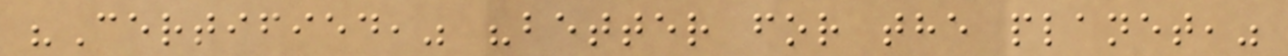"Certified," "better for the planet,"
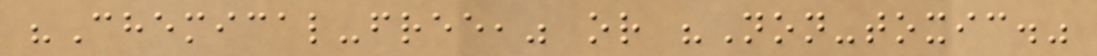"Chemical-free," or "Non-toxic."
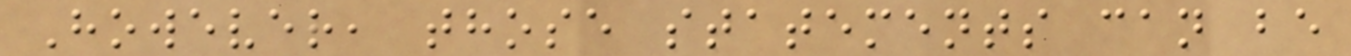However, those statements can be
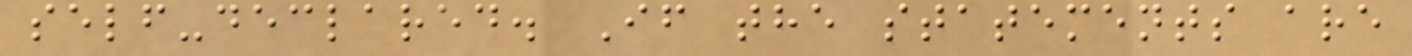self-declared. If the statements are
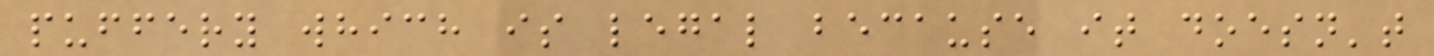puffery which is legal because it doesn't
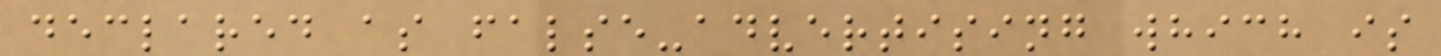declared as false-advertising which is
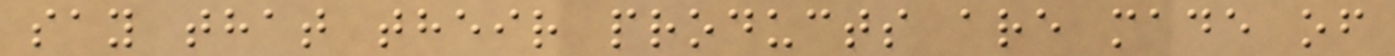say that their products are made of
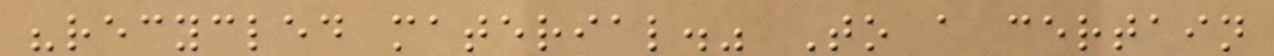"recycled material." To a certain
